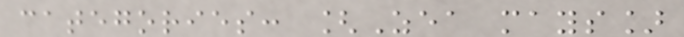categories: [Zea mays]
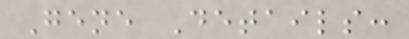Gene Details:
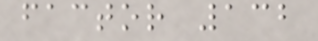factor 132
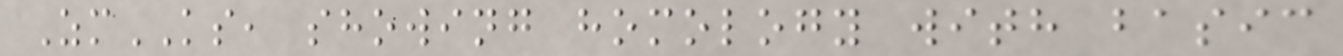ZmKS, showing homology with basic
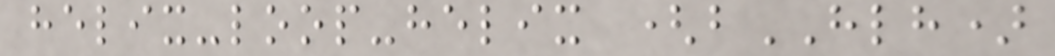helix-loop-helix (bHLH)
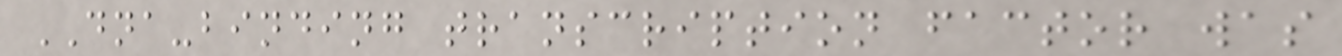DNA-binding transcription factor was
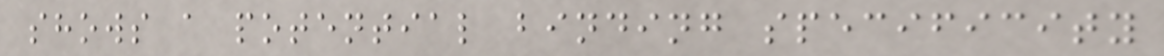shows a potential binding specificity
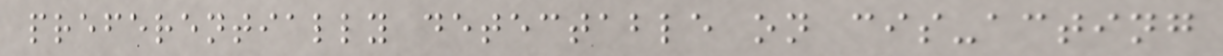preferentially detectable on cis-acting
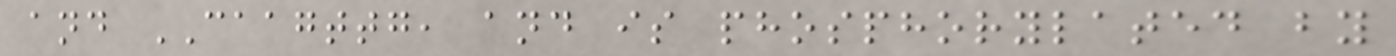and CAAGTTG, and is phosphorylated by
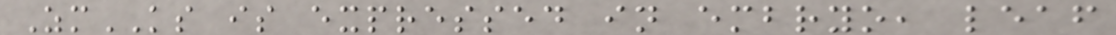ZmKS is expressed in embryo, leaf
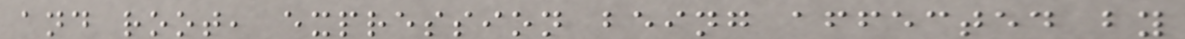and root, expression being affected by
